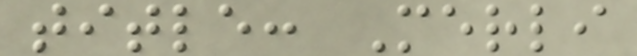title: Merli
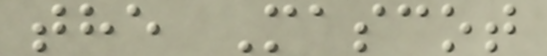the Mascot
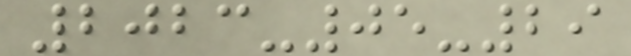2023-05-29
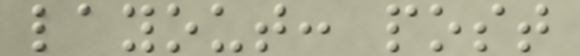layout: post
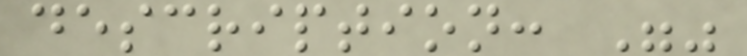description: ""
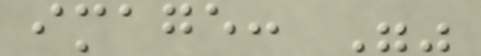image: ""
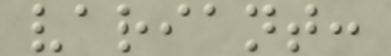variant:
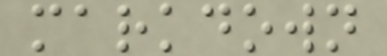markdown
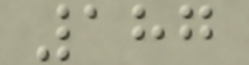187
